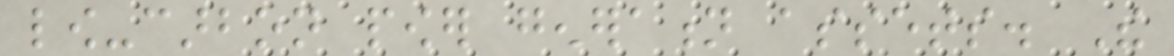low-carbon power generation assets. The
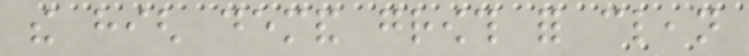the high demand growth for clean
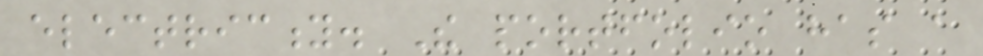electricity. The portfolio has a
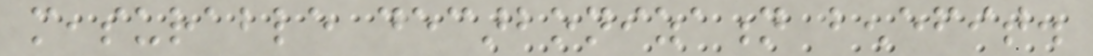measurable decarbonization benefit.
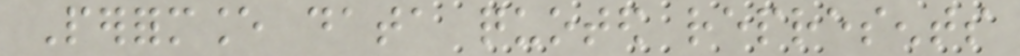Performance data quoted represents
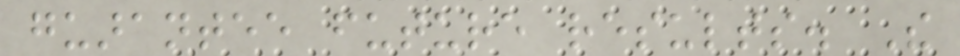guarantee future results. The
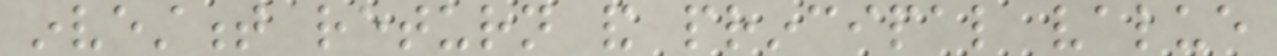investment return and principal value
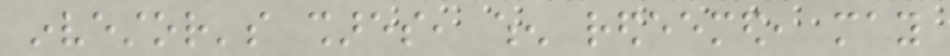investor's shares, when redeemed, may
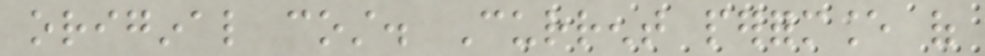original cost. Current performance of
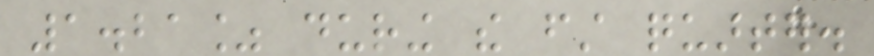1.21% during the first quarter.
